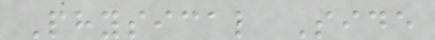Physical Side
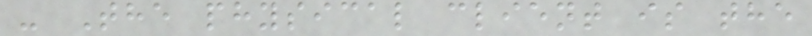- The physical client is the
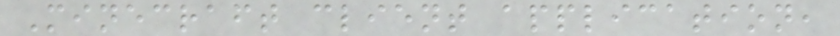Minecraft client application,
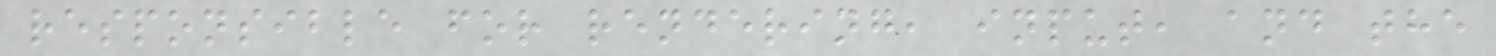responsible for rendering, input, and the
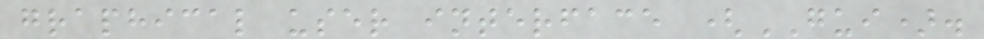graphical user interface (GUI).
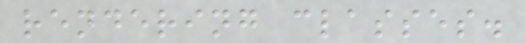rendering classes.
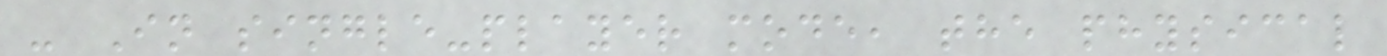- In single-player mode, the physical
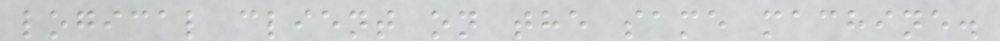logical client on the same machine.
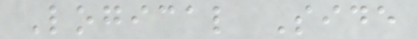Logical Side
